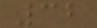32
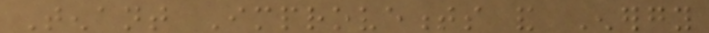Tenant Improvements and Energy
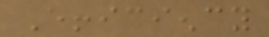Efficiency
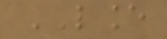LANCE
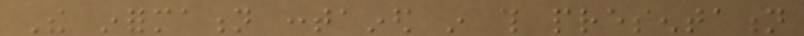The information contained in this presentation
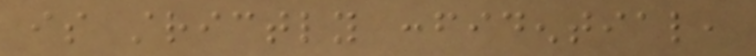is strictly confidential,
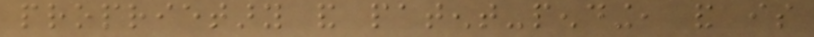proprietary and patent-pending, and is
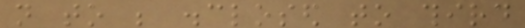not to be disclosed to third
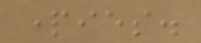parties.
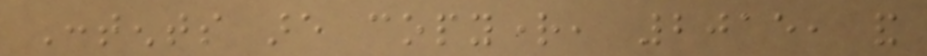Contents are copyright, 2015, and
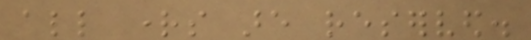all rights are reserved.
